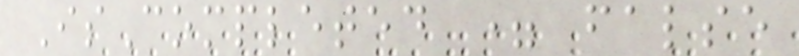IsCompleted = false
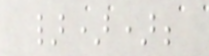}));
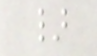}
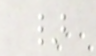}
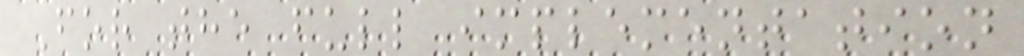For the full implementation
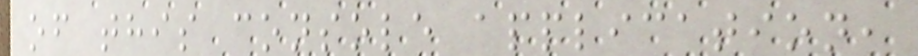of this console application,
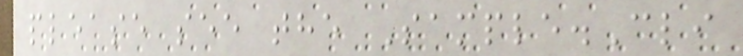please see the Sample.Cli
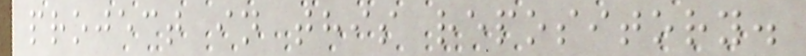project in this repository.
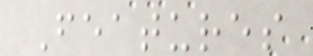Features
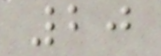20
